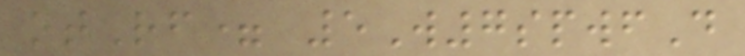otRf= 5W7spwfD
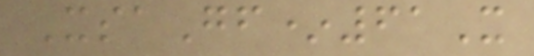XsaGf*61X
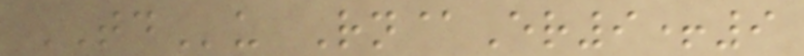TDu Rn@Er9+9
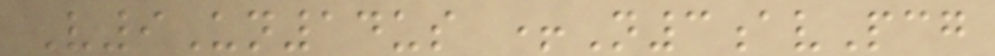V9Un14us +N3avPcg
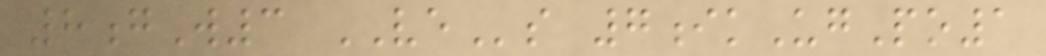8gW3 VEs 7ikUgPo1
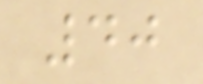40
